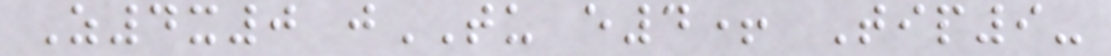Z4x0 jTU e4+ Tip9-
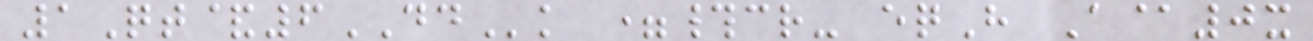1Qt&6DDk =#cr- eqH A@0x
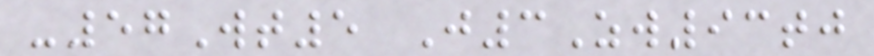-57Wt5 J3Zw93tj
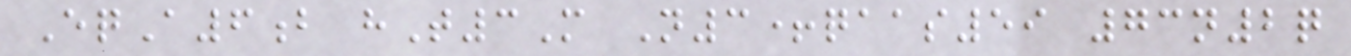EqA6b hT3M N3+qaas59 73n2q
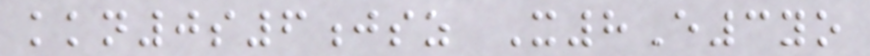kkn0s6jsz X8E3yo
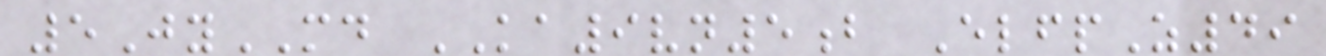5JyMD KA9vn5b ElfpZ49
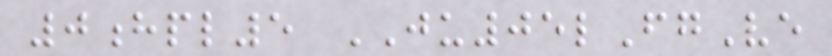0hpl5 JU05lFgVe
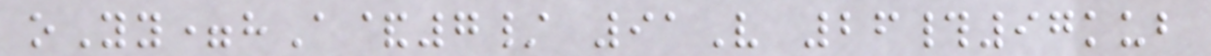oYy=hA&7/ 91V 26#97kub
